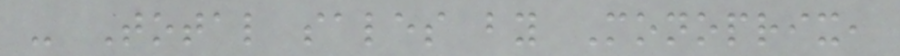- Total sales by Monoprix,
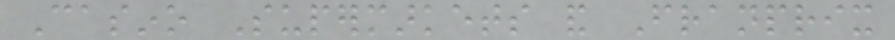Casino Supermarkets and Franprix
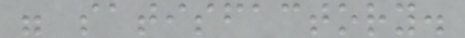were satisfactory.
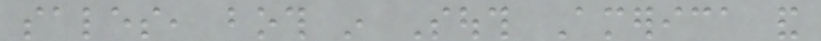sales, both in South America and
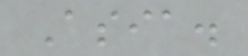Asia.
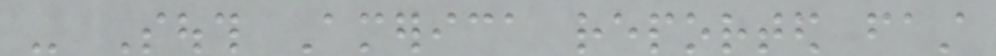- South America reported fast
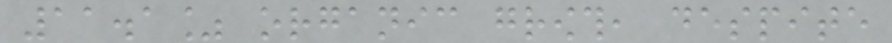11.1% organic growth, despite
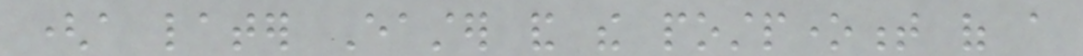(a later Easter and the postponement of a
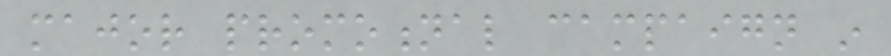major promotional campaign in
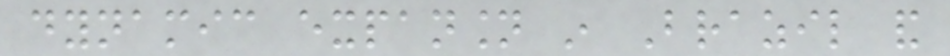dynamic expansion in Brazil and
